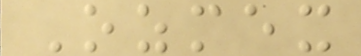Ozmex
